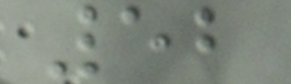52
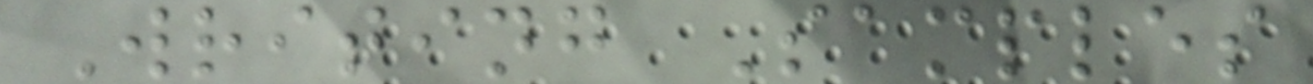Writing Samples
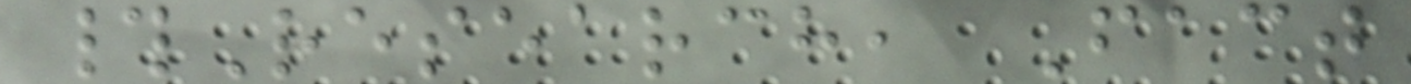#Research, Fact
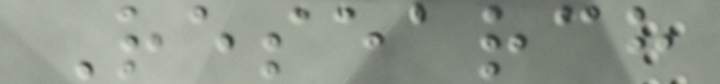Research
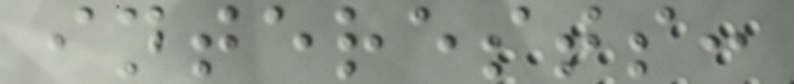interests:
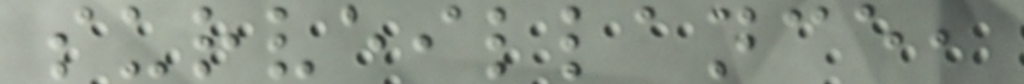surveillance,
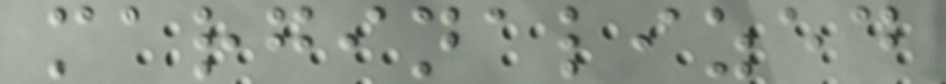marginalized
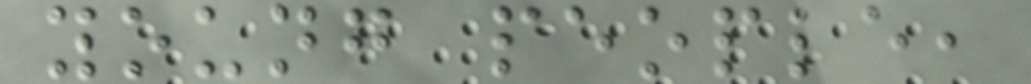young people,
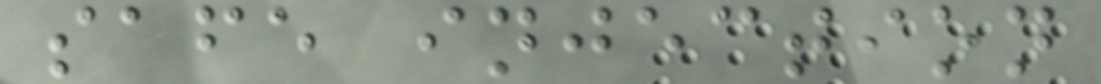safe injection
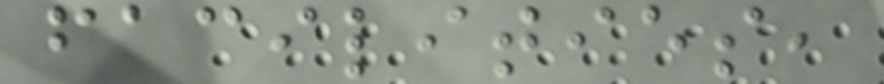facilities,
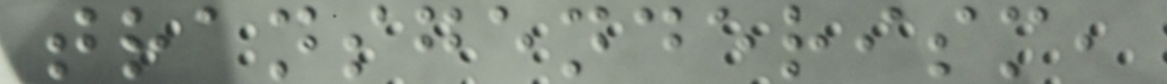transgenderism,
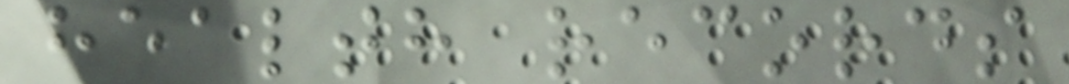health records
